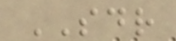SDR
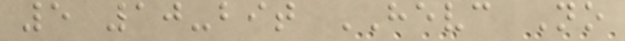5 10-bit HEVC No
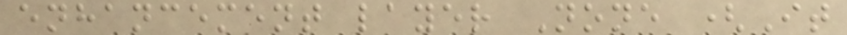enhancement layer None (It
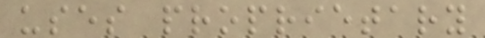uses proprietary
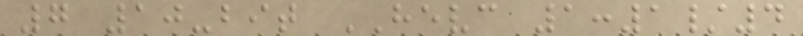7 10-bit HEVC 1:1/4
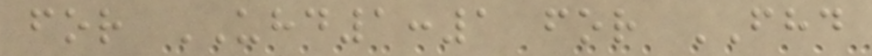for UHD1:1 for FHD
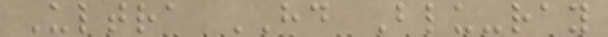Ultra HD Blu-ray
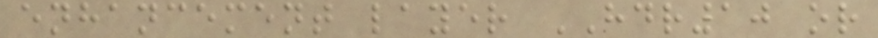enhancement layer HDR10 or
